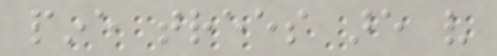pine trees are very
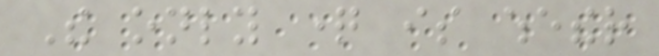The only question is whether
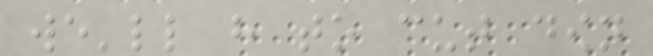we'll have to cut down
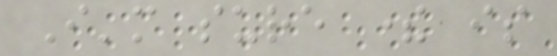I'm sure there is
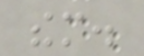them.
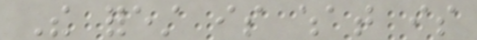The forest is what is
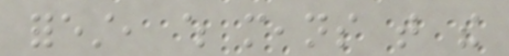forest, which means that the
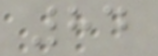84
